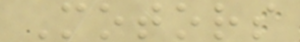Motors
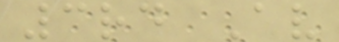3rd Av
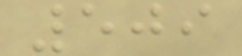509
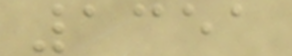1351
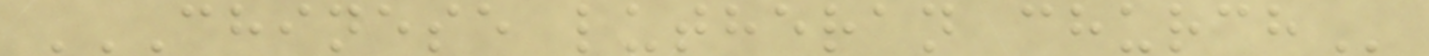CHINESE LUTHERAN CHURCH
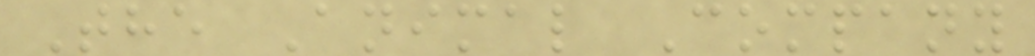The Animal Company
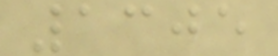1305
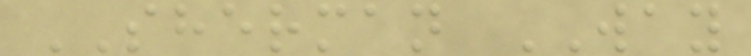SHERMAN WAY
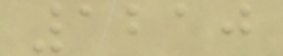1210
